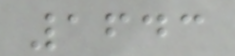1643
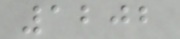1202
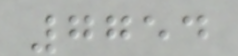7754
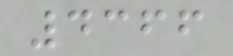4366
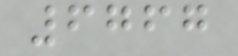6767
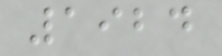1924
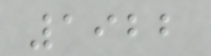1922
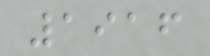1916
